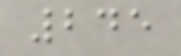245
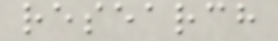research
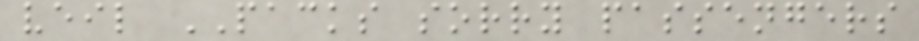veil PACKS sorry passengers
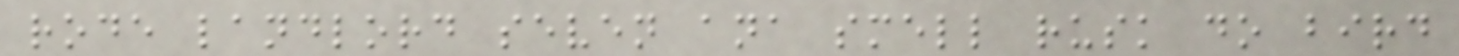rode landlord seven ana smell rusk do bird
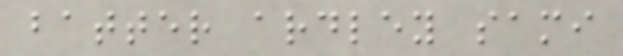batter ardley sami
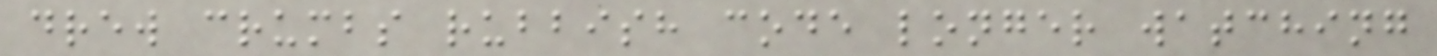drew crumbs rubbish code longer watching
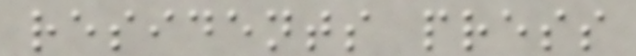residents press
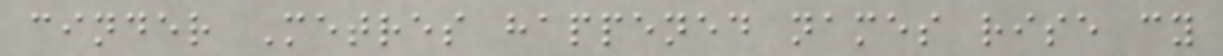cinder Metres happened names rise cy
